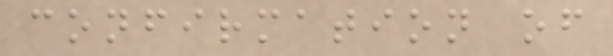confirmation of
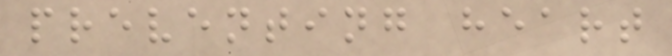preventing heart
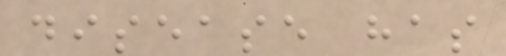disease has
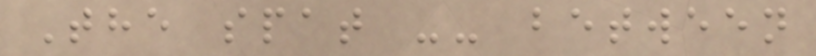The spat -- between
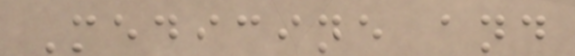Medicine and
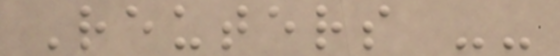Reuters --
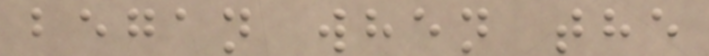began when the
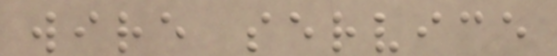wire service
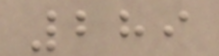289
